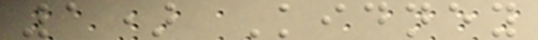1) Kidney
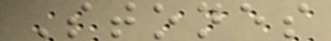Stones
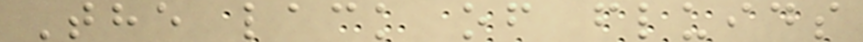The lack of fluids
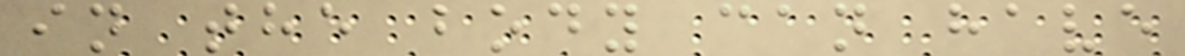in the body can have
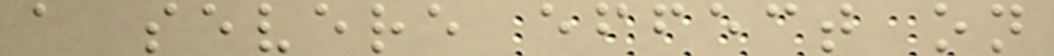a severe effect on
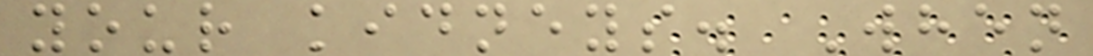your kidneys. When
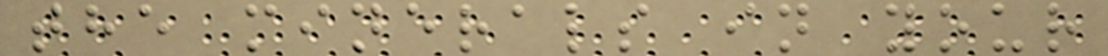the minerals in your
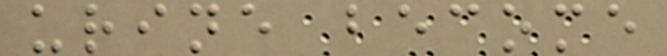urine become
